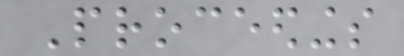Proceedings
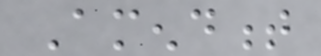Amendment
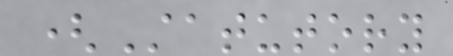(Statutory
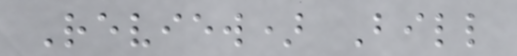Review) Bill
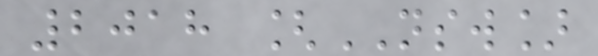2018 [NSW]
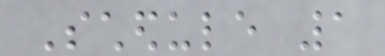Schedule 1
